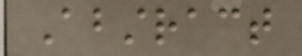Abstract
